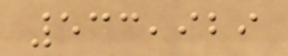533,929
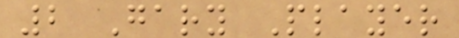2 Gary Player
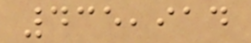435,914
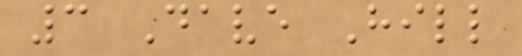3 Dave Hill
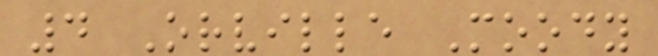4 Orville Moody
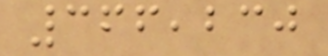366,230
